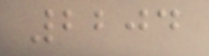2204
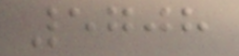5708
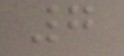7
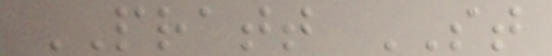PRATT ST
